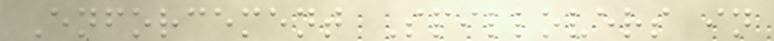Enforcement Spillovers in
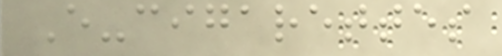E-cigarettes
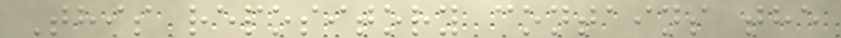This repository contains the
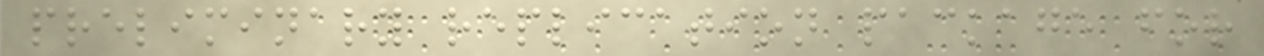preliminary replication package for
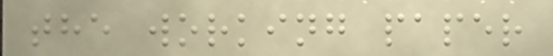the working paper
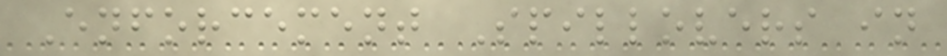Enforcement Spillovers in
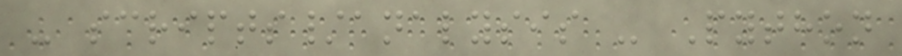- scripts/analysis - Python
